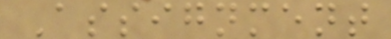Assignment
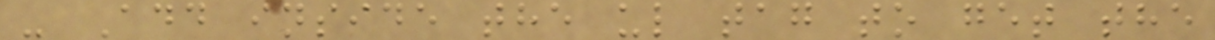- Add inside the ul tag to get the
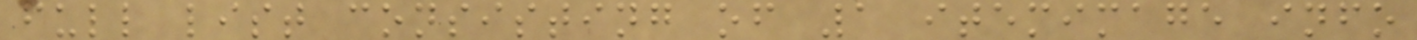full list consisting of 1 itemimage info
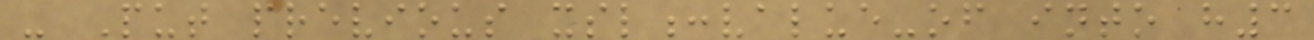- Put previous xsl:value-of into h3
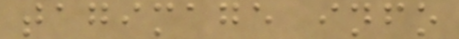tagimage info
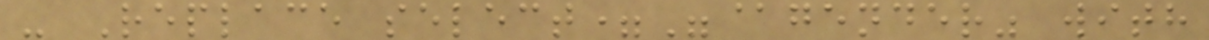- Replace select="@gender" with
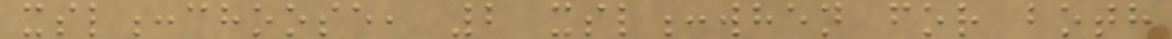xsl:choose, 2 xsl:when for both
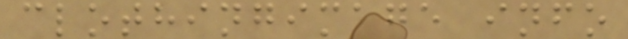clothingimage info
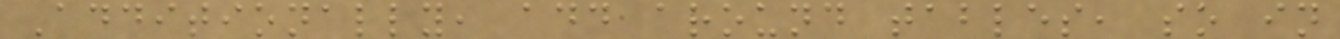Additionally, add around tables, so in
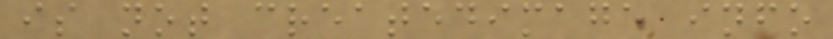is not createdimage info
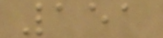151
